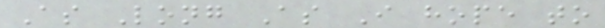As Long As I hope to
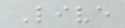Live
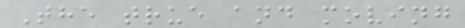The true and moving
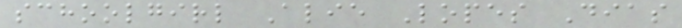schoolgirl Alie Lopes Dias
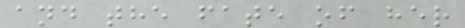and the fate of her
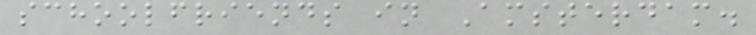schoolfriends in Amsterdam.
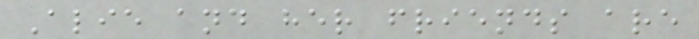Alie and her friends are
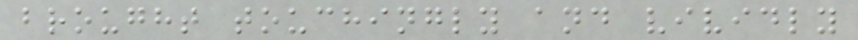brought touchingly and vividly
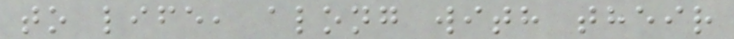to life, along with their
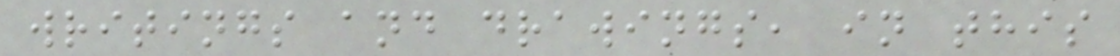writings and drawings, in this
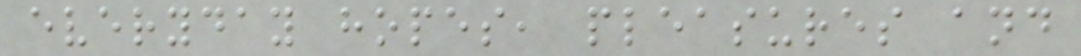everyday hopes, pleasures and
